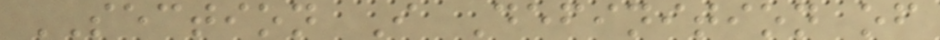SECTION I Definition of
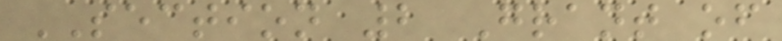SECTION 2 Grant of
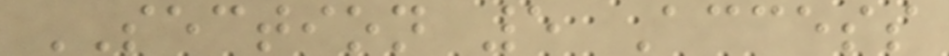SECTION 5 Access
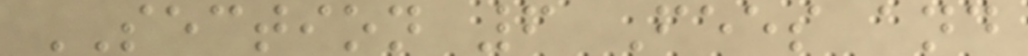SECTION 6 Fees and
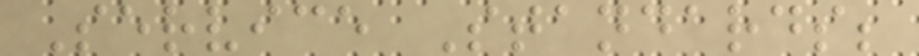Service Standards;
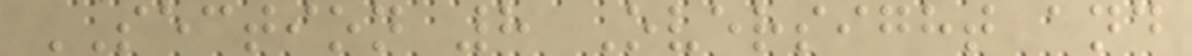SECTION 8 Oversight and
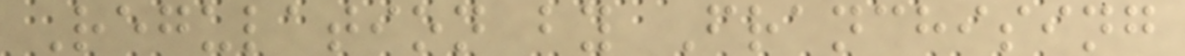Regulation by Franchising
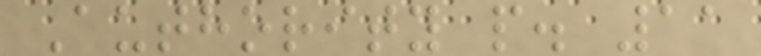Authority p. 11
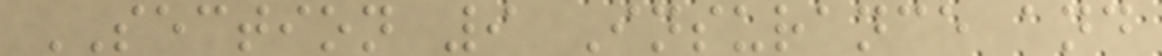SECTION 9 Insurance and
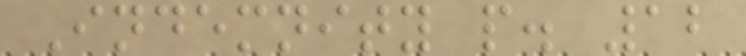Indemnity p. 12
